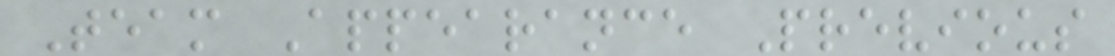Team Appearance Previous
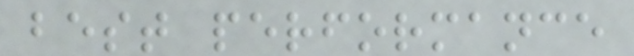best performance
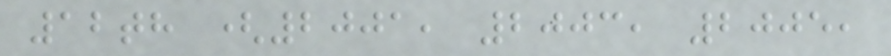12th (2001, 2003, 2005,
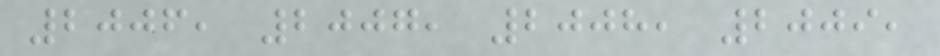2006, 2007, 2008, 2009,
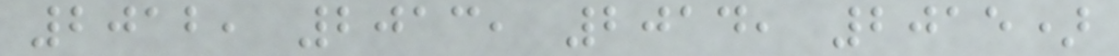2012, 2013, 2014, 2015)
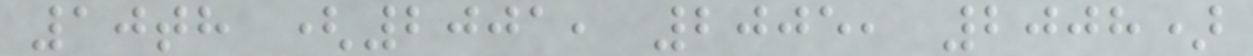10th (2001, 2005, 2008)
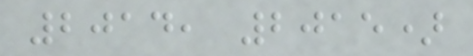2014, 2015)
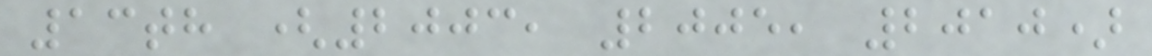13th (2003, 2005, 2010)
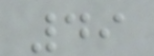49
